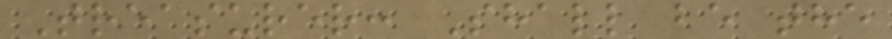Treasurer: Shall be the
